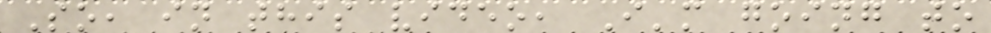So, in this video, I'm going to
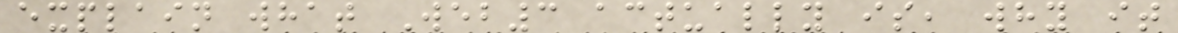explain what Web3 actually is, why it
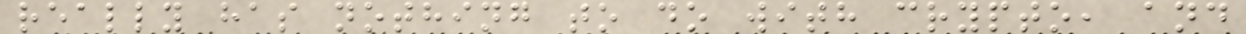really has nothing to do with crypto, and
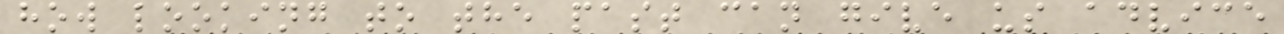how looking to the past can give us advice
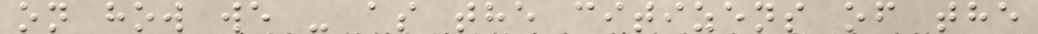on how we - as the citizens of the
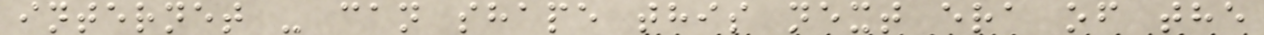internet - can shape this next era of the
